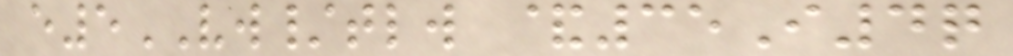e5VW/tlw &35I4q
